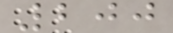200
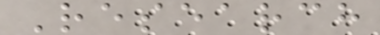Research
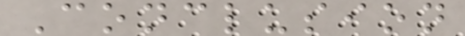Conclusion
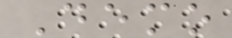Demo
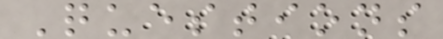Questions
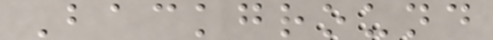Background
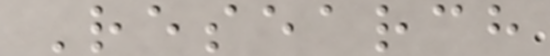Research
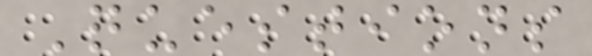Questions
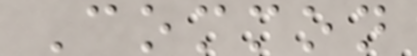Common
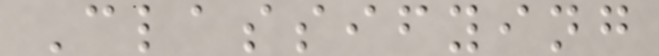Classifying
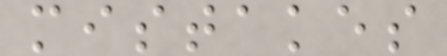mistakes
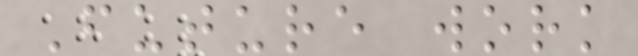Future work
